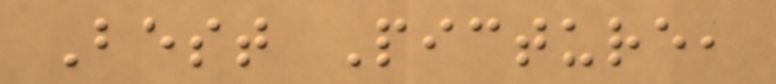Best Picture,
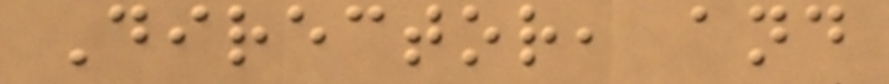Director, and
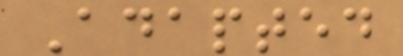Adapted
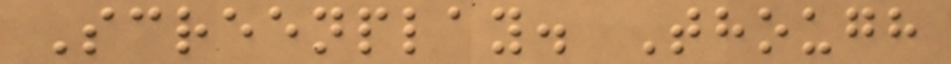Screenplay. Though
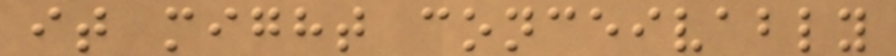it might conceivably
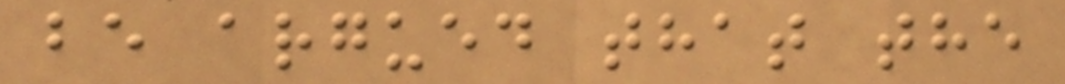be argued that the
